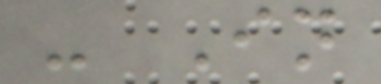- In
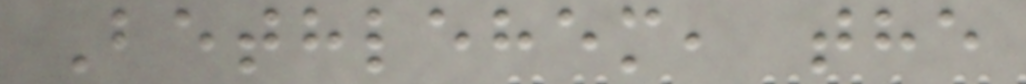Bethlehem, the
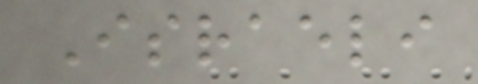Israeli
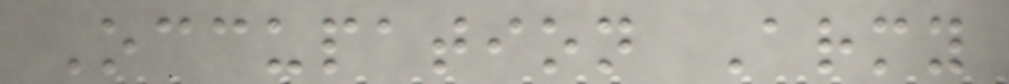Occupation Army
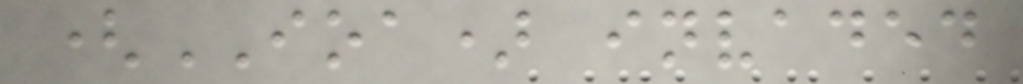(IOA) invaded
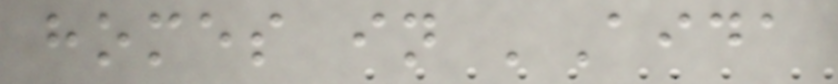homes in 'Aida
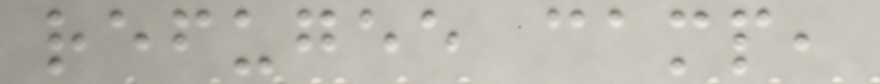refugee camp,
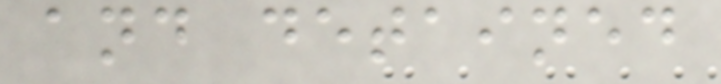and detained
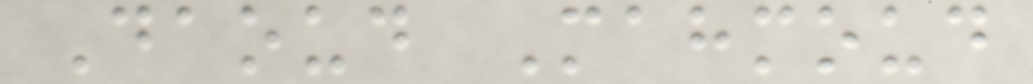Daoud Mahmoud
